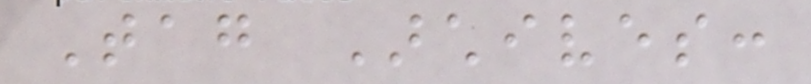Tag Archives:
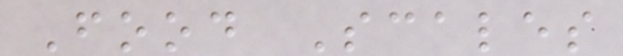Food Scales
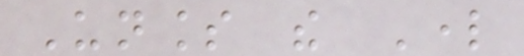Unless the Lord
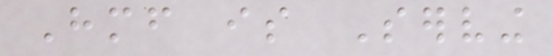Himself is Serving
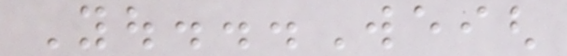You...Weigh
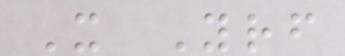It Yourself
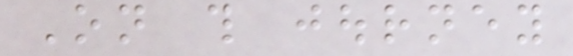On this journey
